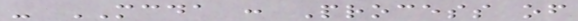- MCDA : Process of
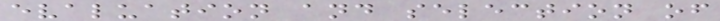evaluation and selection of
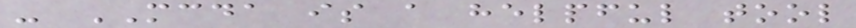- MCDA is a helpful tool
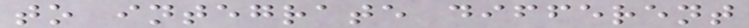to integrate different
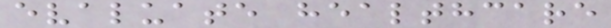evaluate healthcare
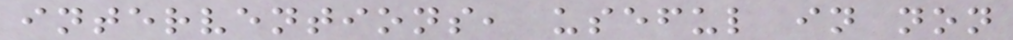interventions, useful in non
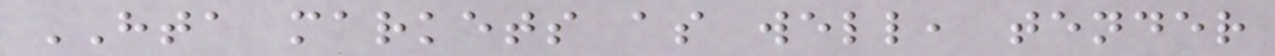HTA markets as well, tender
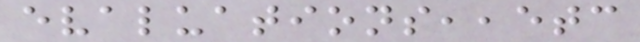evaluations,,etc
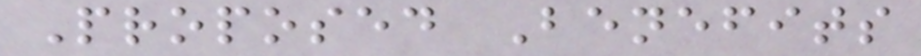Proposed Benefits
